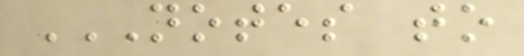NOTES TO
